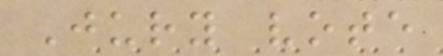Jury vote
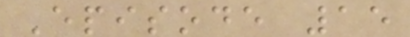Episode 15
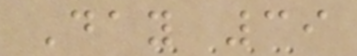Day 39
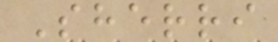Sherri
